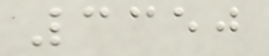3350
